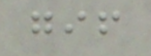gif
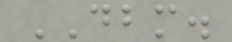DBM.
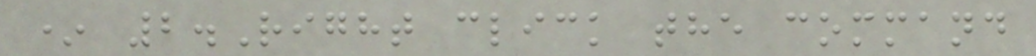* 2.Right click the command
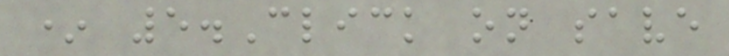* 5.Click on save
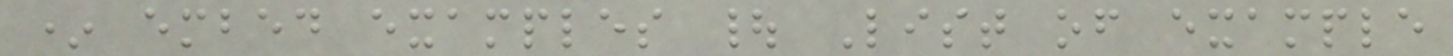* embed examples | List of example
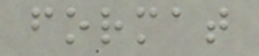format
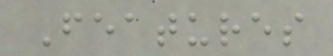Features
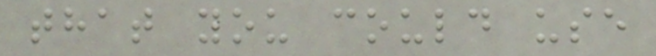that you could use
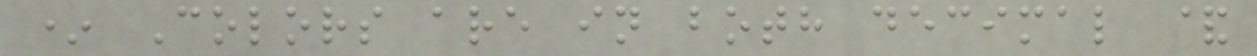* Colors are in both decimal &
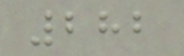282
